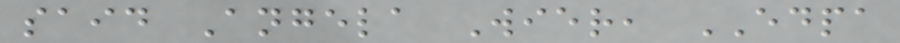said Angela Wier, EDPA
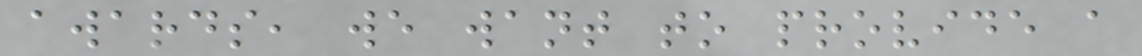awards, we want to provide a
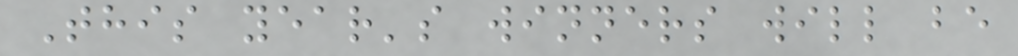This year's winners will be
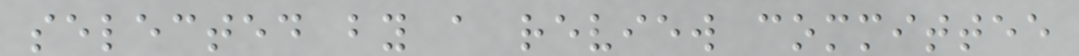selected by a review committee
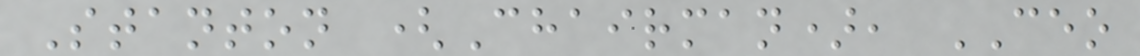Stanton (Chairman), CEO
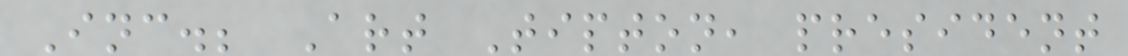Inc.; Art Tipton, president
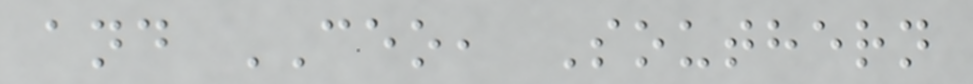and CEO, Southern
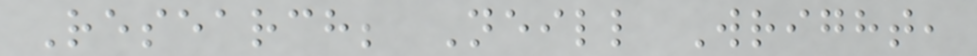Research; Neill Wright,
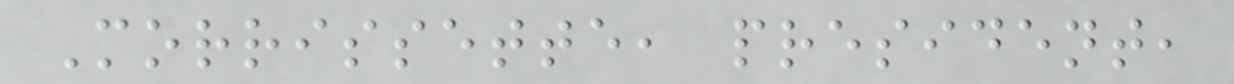Morrissette, president,
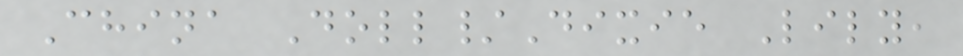China Doll/Dixie Lily,
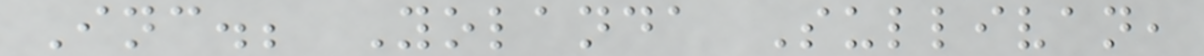Inc.; Yolanda Sullivan,
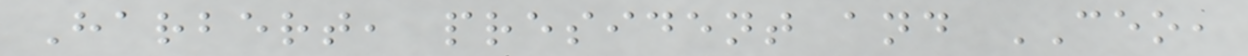Harbert, president and CEO,
